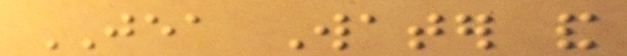JEA Water and
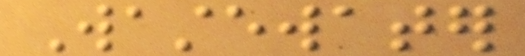Wastewater
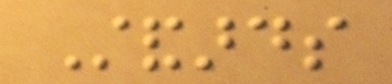Standards
